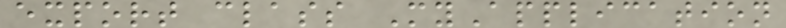export class MyApplication
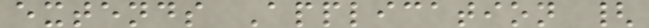extends Application {
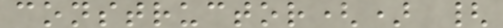constructor() {
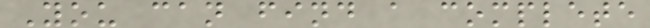You can find a complete
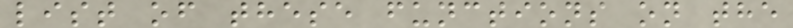list of these functions on the
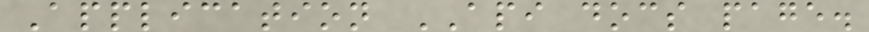Application API docs page.
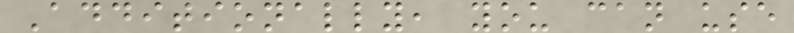Additionally, you can use
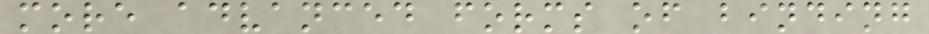more advanced forms of binding
